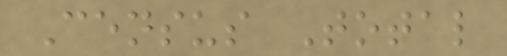Census Total
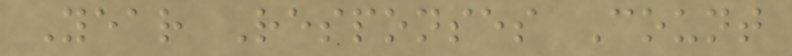Year Responses Count
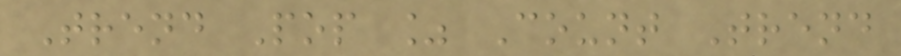Trend Pop % Count Trend
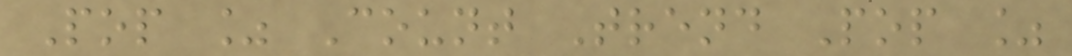Pop % Count Trend Pop %
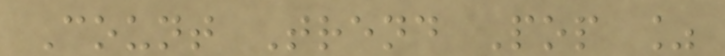Count Trend Pop %
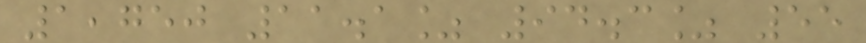1,750 11.1% 94.3% 55
